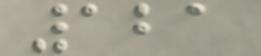121
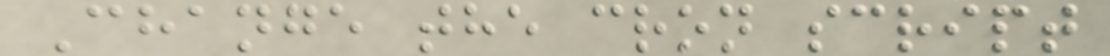Change the cron script
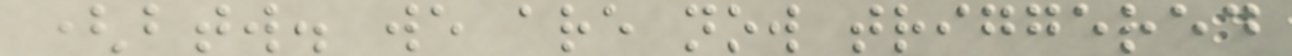(btw. we are now triggered
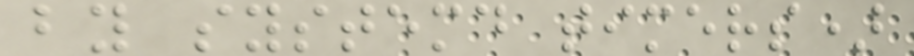by systemd timers)
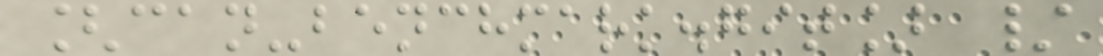[can-benchmark.git] /
